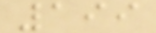199
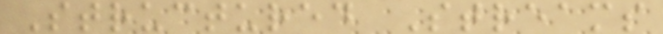Structured Streams
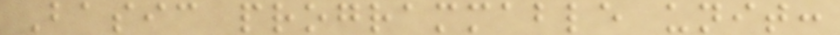Basic programmable unit:
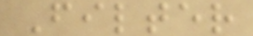Filter
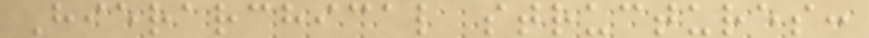Hierarchical structures:
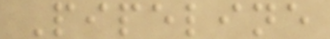Pipeline
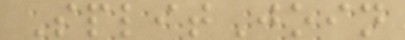SplitJoin
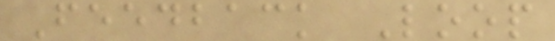Feedback Loop
